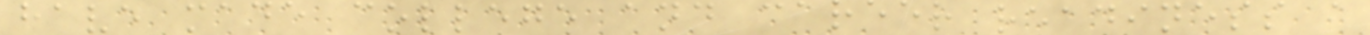have made college and career readiness a
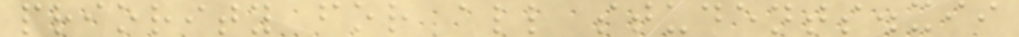priority for all students.xii
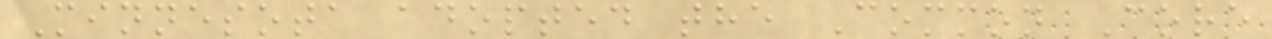Minnesota adopted the Common Core
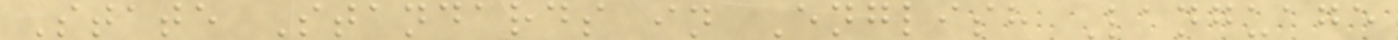State Standards in English Language
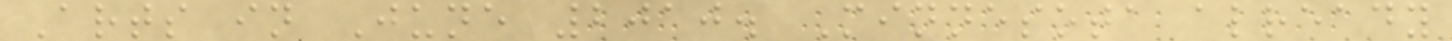Arts in June 2010. Minnesota already
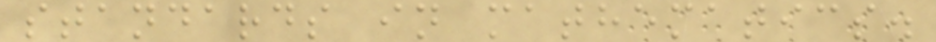standards in mathematics.
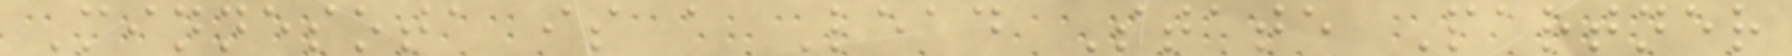Minnesota is a Lead State Partner
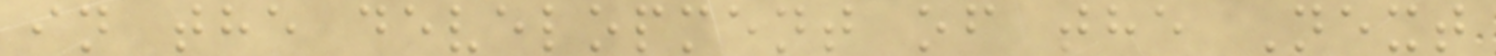in the development of the Next
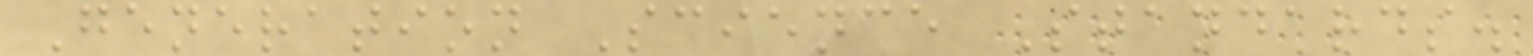Generation Science Standards.
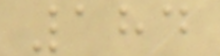184
